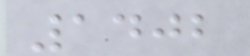1402
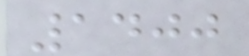1400
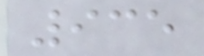935
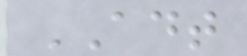ADT
